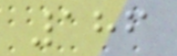186
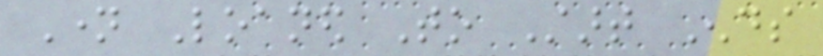Name Loaned To Start Ends
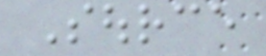Source
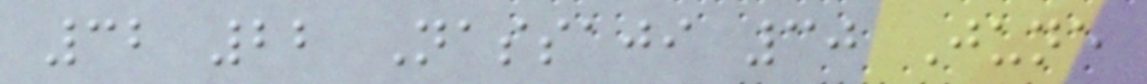32 22 Nassaji 30 June
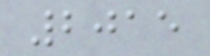2015
